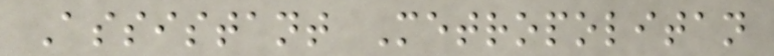Assistant Metropolitan
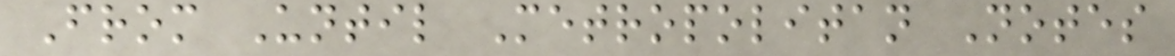From Until Metropolitan Notes
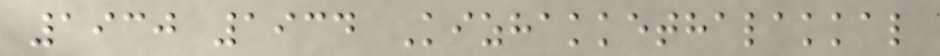1930 1934 Kizhakkethalakkal
